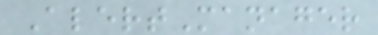AlertManager
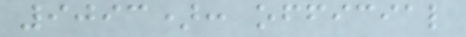9093): official
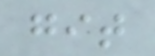git
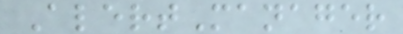AlertManager
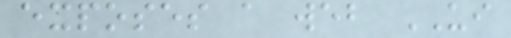exposes a web UI
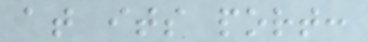at its port:
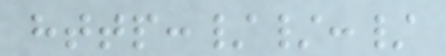http://:/
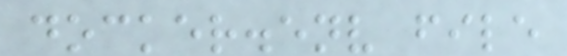docker.env file
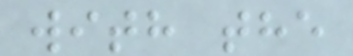with the
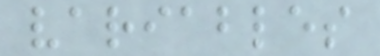variables
